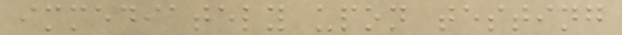immediately upon testing
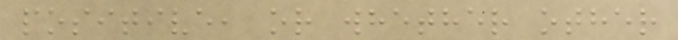positive, or whether other
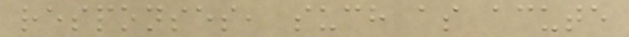responses, such as acute
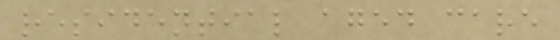residential aged care
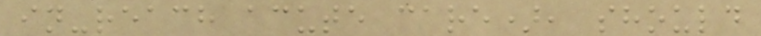in-reach acute care), should
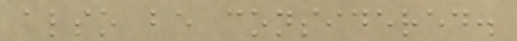also be considered.
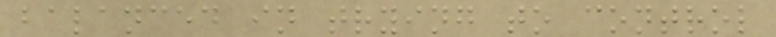balanced in trying to control
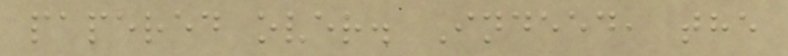papered over. Indeed, the
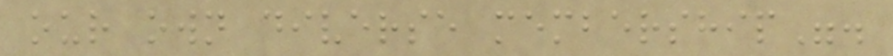our own diverse membership".
